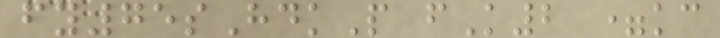fy75sHdkP fK2 =kc
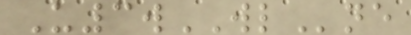U3wWLne
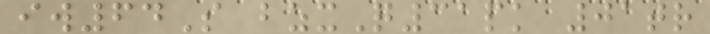iw64S bzxQ31pk 01tr
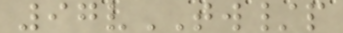97vTW/p
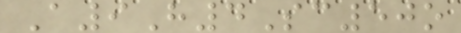A9H4Sc50o
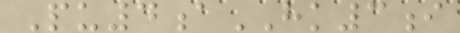Pu4aHK3i
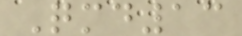Qmd13
